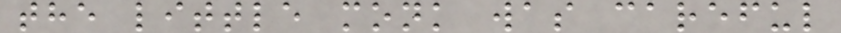the little monk was careful
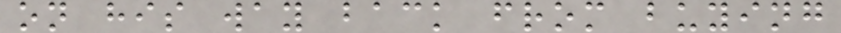on his way back from buying
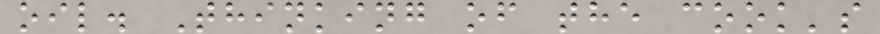oil. Thinking of the cook's
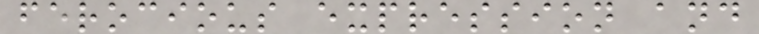ferocious expression and
